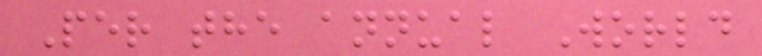Per the annual World
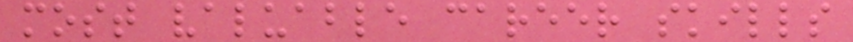most valuable career skills
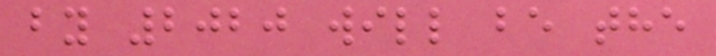by 2020 will be the
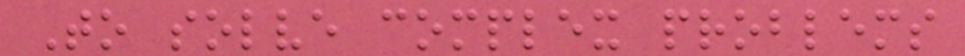To solve complex problems
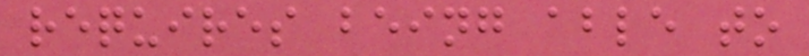requires being able to
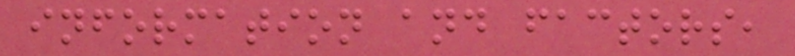information and factors,
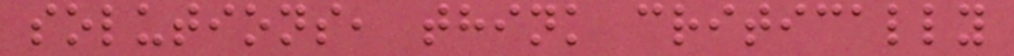solutions, think critically
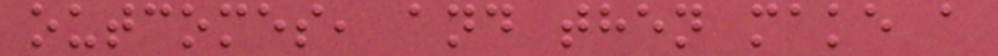outcomes, and then make a
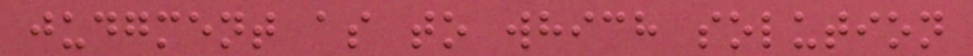judgment as to which solution
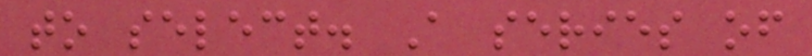to select. A series of
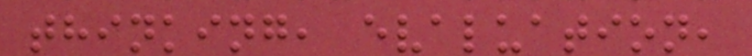thinking, evaluation,
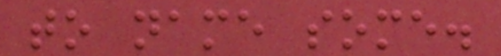to name some.
